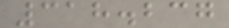318.237
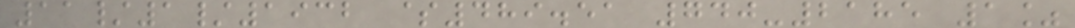11/1/1932 $489.51 740-2185 1%
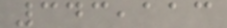343,113
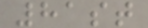81st
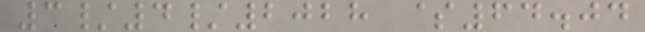3/4/2028 $64.04
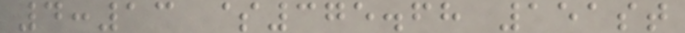4:13 $375.68 151st
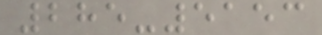285-5153
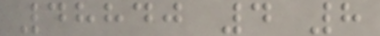48840 4 8
